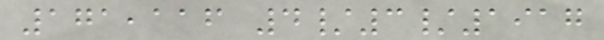171,116 4/3/1917
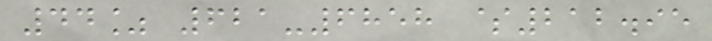44% 621-6858 $212.95
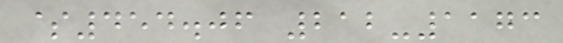$454.06 212-1173
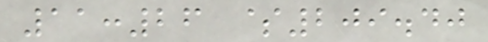11:26 $209.40
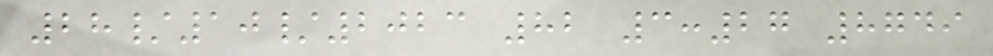28/10/2023 82 3:27 8749
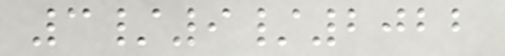3/9/2022
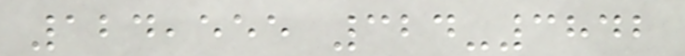124,555 324-3842
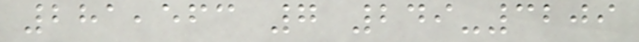281,563 7 249-3209
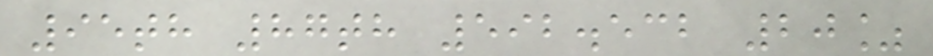95th 87th 592.532 20%
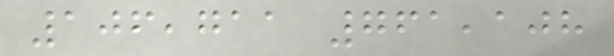106,711 761,108
